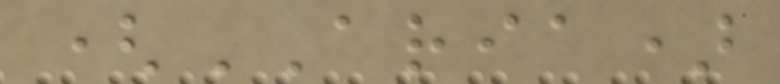(ARIA)
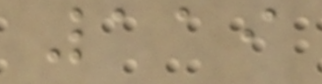119
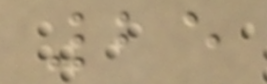25
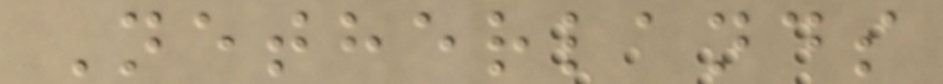Netherlands
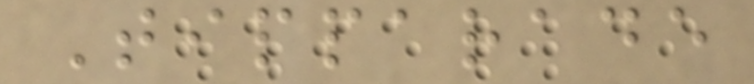Tipparade
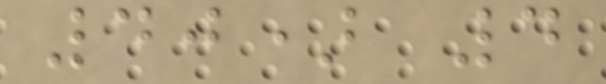40) 4
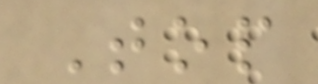Top
